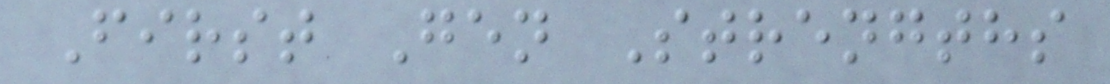First Gen Strengths
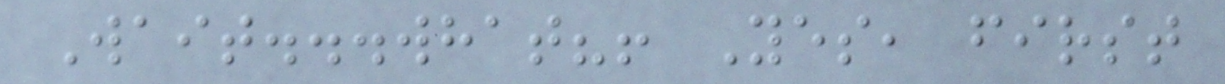Wait...what?! Yes, first
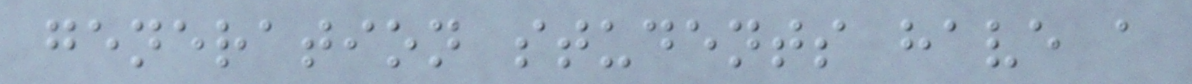generation students have a
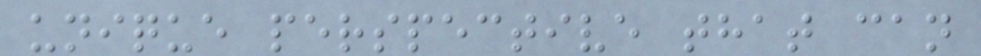unique perspective that can
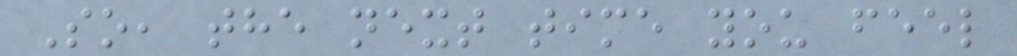So, the next time you feel
